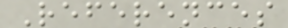References
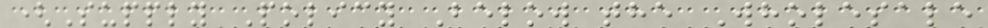(Supply Policy Below the Wholesale
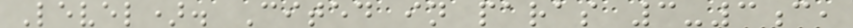Level). Cited in paras 3-3c,
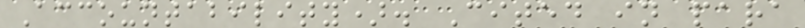Accountability). Cited in para
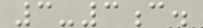3-3c.
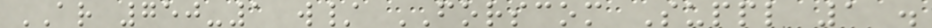AR 750-1 w/ FORSCOM Suppl 1 .
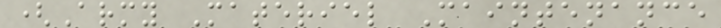(Army Materiel Maintenance
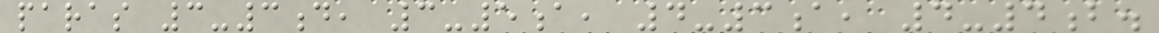paras 3-3d, 3-5a, 4-3a, 4-4b.
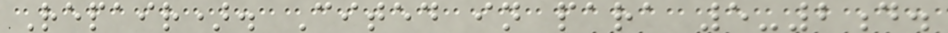Repair). Cited in para 5-2d.
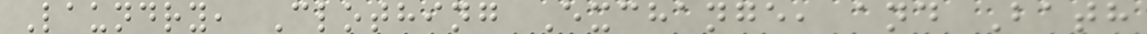Laundry, Clothing Exchange, and Bath
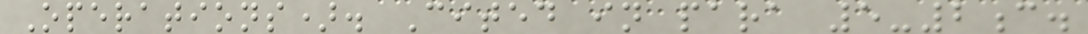Operations). Cited in para 5-2c.
